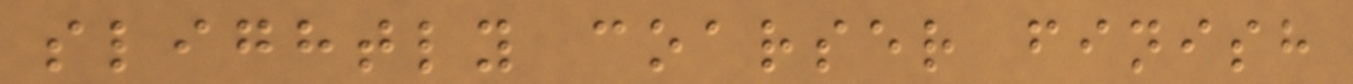slightly coarser finish
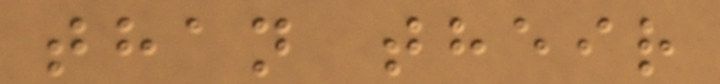than their
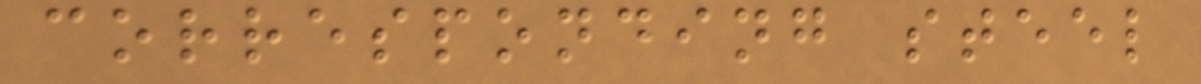corresponding steel
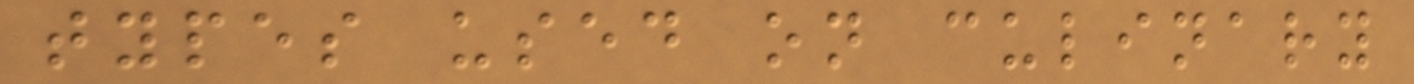types used on culinary
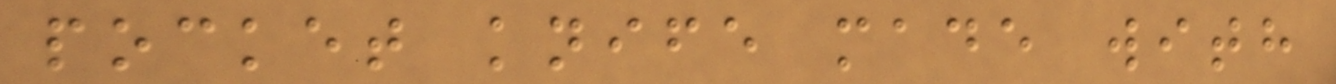pocket knife made with
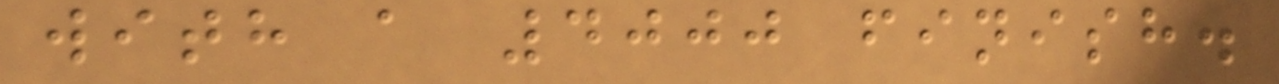with a 4000 finish.
